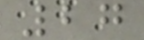27
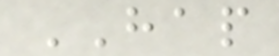HAP
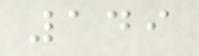149
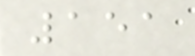151
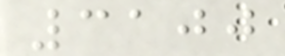3100
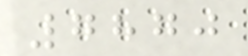7870
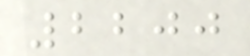2200
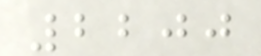2200
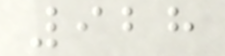928
